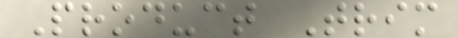Product Trim
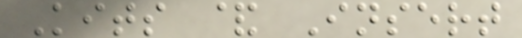Kits & Insert
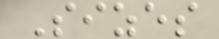Sizes
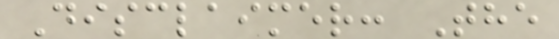Disclaimer: The
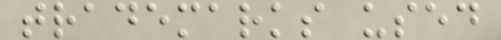trademarks used
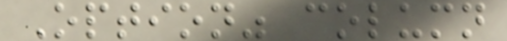Option" column
